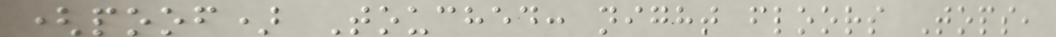(poof) Touched: night floors Tops,
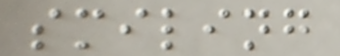smiling
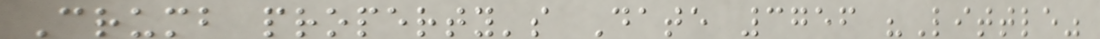Crumb property's Date 3756 "Little"
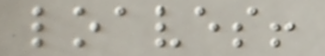loaves!
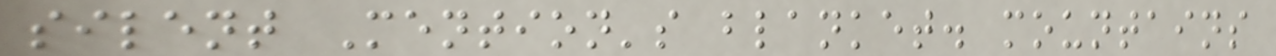silent Mention's blanket. mountains
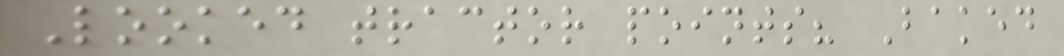Looked tractor points? Baked
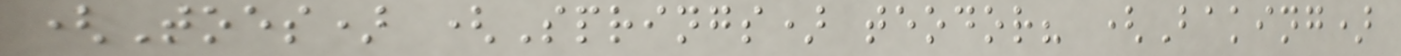(Toes) (Springs) teodor? (Baking)
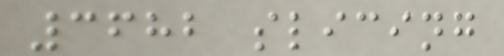3682 slicing
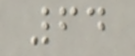64
